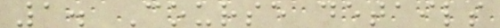1. Course details
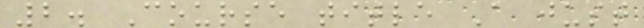2. Course title A just
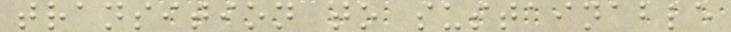transition to sustainable
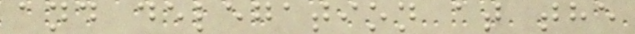and delegation at the
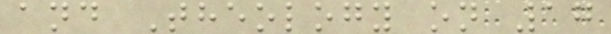and Theology on 17
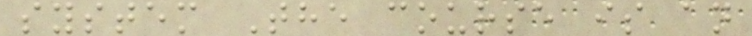system The course is an
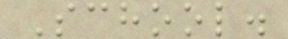School.
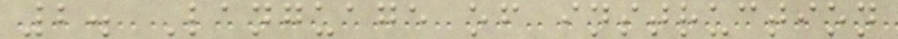2. Language of instruction
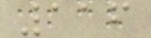116
